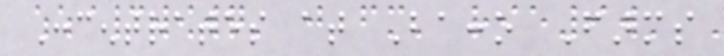Concentrates at Bacco Farms
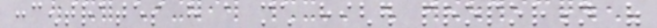concentrates have a much higher proportion of
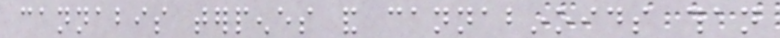cannabis terpenes and cannabinoids than
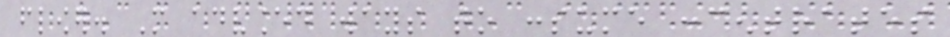flower. More advanced ways to consume concentrates
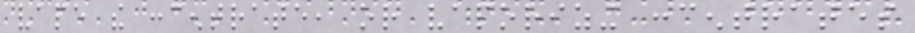vape the concentrate, or vaporizing concentrates
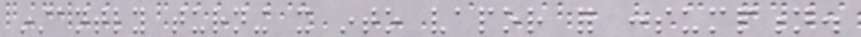instantly turning it into vapor for consumption.
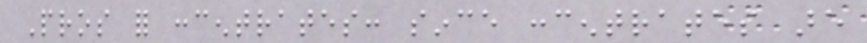Pros for concentrates: since concentrates are
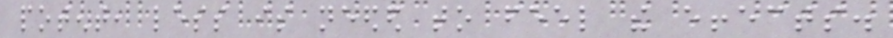potent, less is needed to feel the effects.
